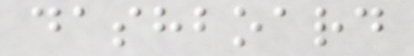dashboard
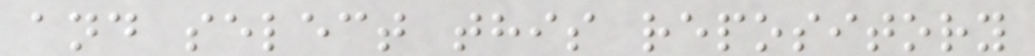and select this repository
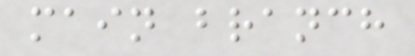main branch
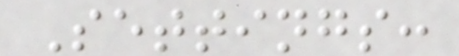Settings:
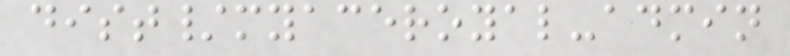dist/myaceroyal-admin
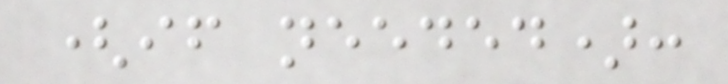(if needed):
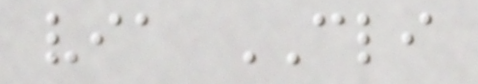via CLI
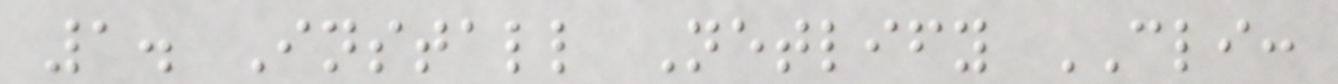1. Install Netlify CLI:
